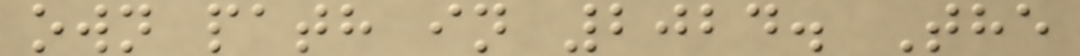own path in 2024. The
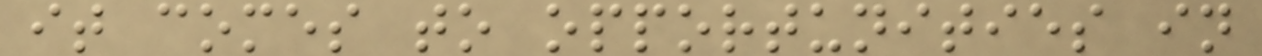it comes to opportunities in
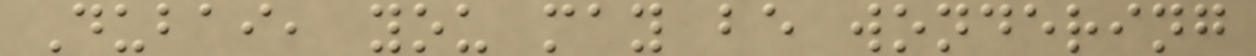Dubai, you may be wondering
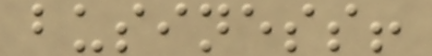business!
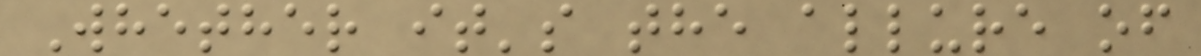Whether it's the allure of
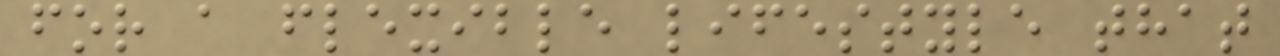for a flexible lifestyle that
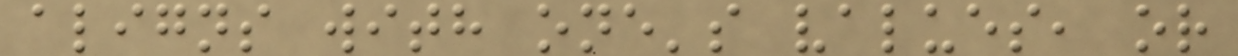aligns with one's values, or
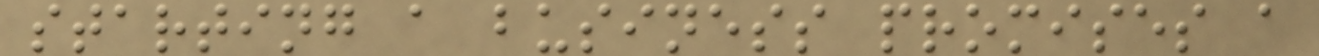starting a business promises a
